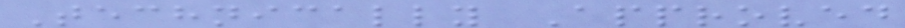Technically Approved
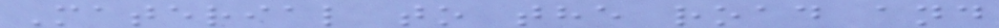Material to the road and
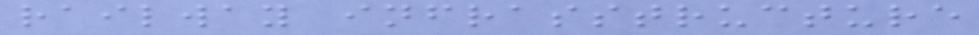railway infrasstructure
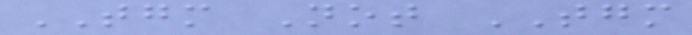TGM Not TGM
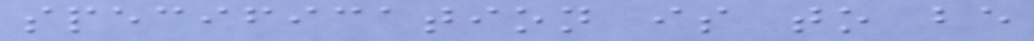specification is to be
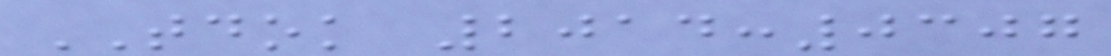TDOK 2014:0307
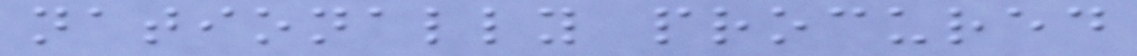nationally procured
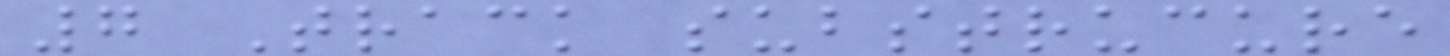7 Track substrucure
